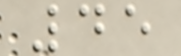45
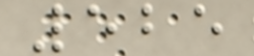525
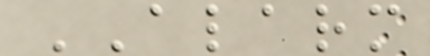ALARM
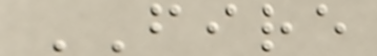FIRE
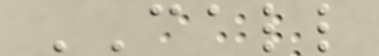CALL
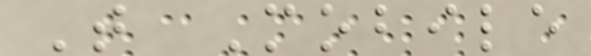T Mobile
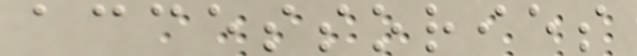accessories
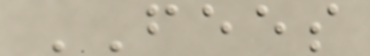FEES
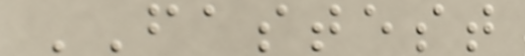FASTEST
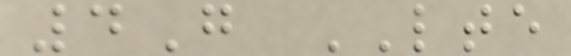4G LTE
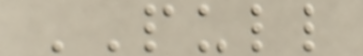PULL
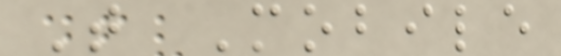T Mobile
